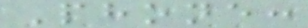Phone:
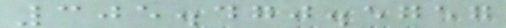305.470.5757
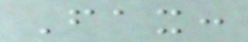Fax:
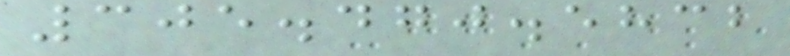305.470.5832
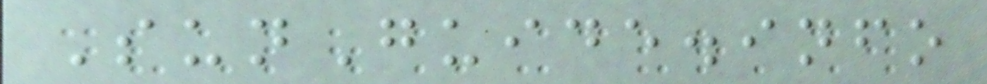SunGuide.info
